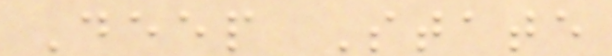Deep State
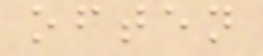often
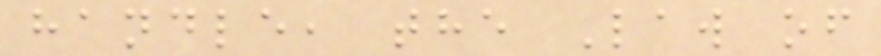handle, the Law of
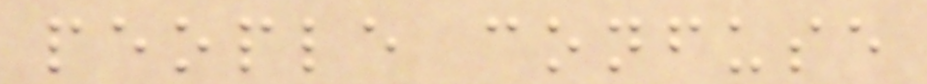people confuse
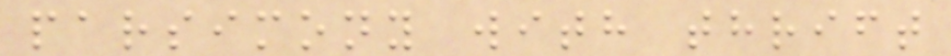parsimony with thrift
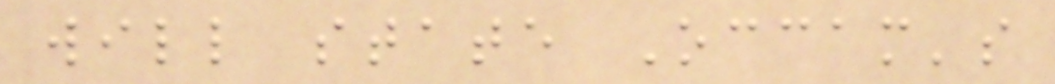will state Occam's
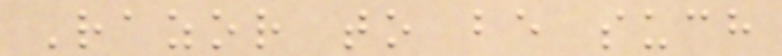Razor to be such
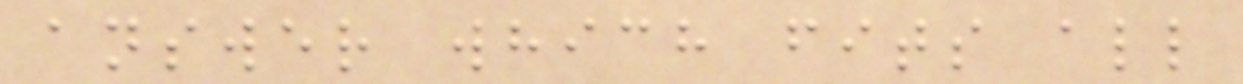answer which fits all
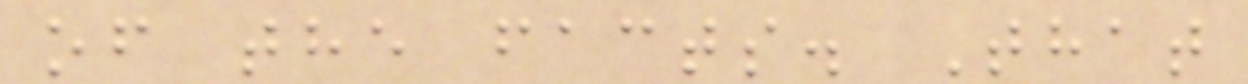of the facts. That
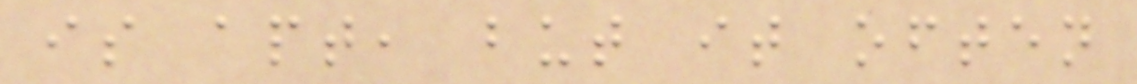is apt, but it often
